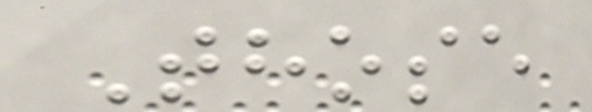Those
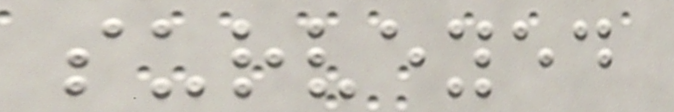surveyed
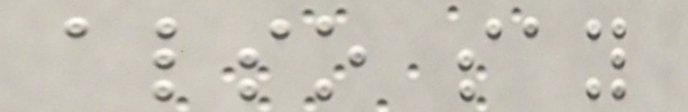also say
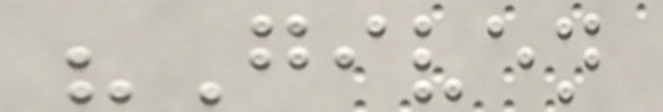"Given
